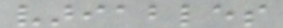variables
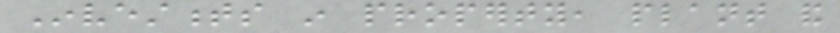Investments in property, plant and
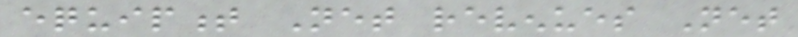equipment Net revenues Net
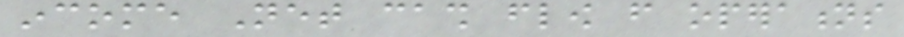income Net cash flow from operations
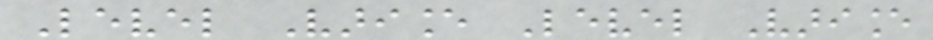Level Variance Level Variance
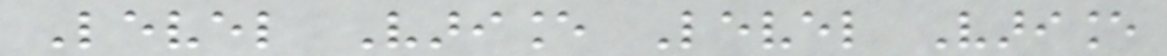Level Variance Level Variance
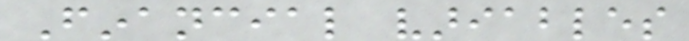Financial variables
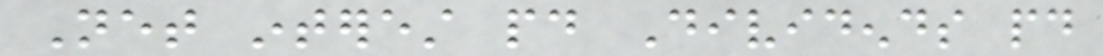Net interest paid Dividends paid
